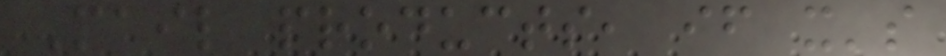Mail products, if it's
